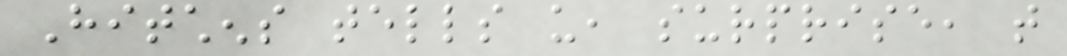Hitchens tells us, surprise, that
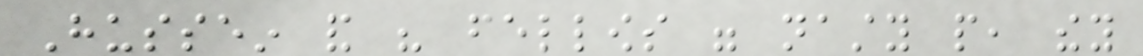Hussein and his fellows were nasty people, they
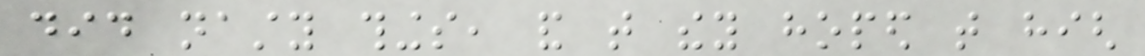did nasty things, and that they hoped that high
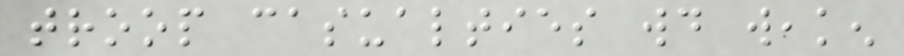troop casualties would weaken
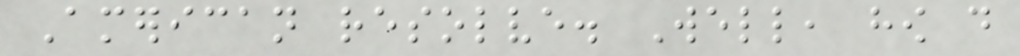American resolve. Well, how do
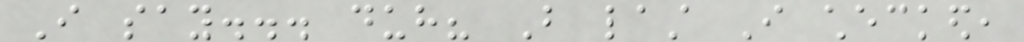I say... duh? But last I checked,
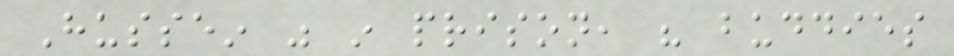Hussein was in prison, his buddies
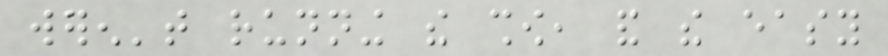weren't running the show, and the easy
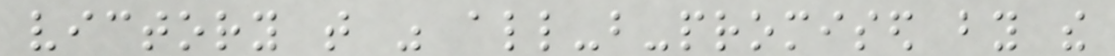victory that was all-but-promised by the
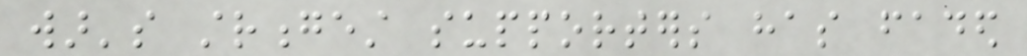war's strongest supporters has faded
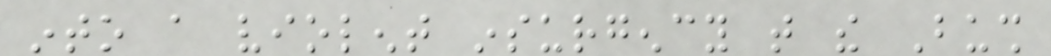into a violent insurgency that the Bush
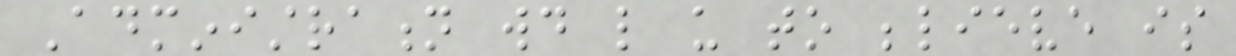Administration would like us to believe is
